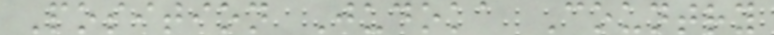Position Judoka Country
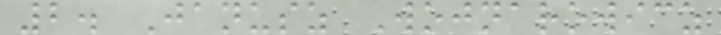2. Janusz Wojnarowicz
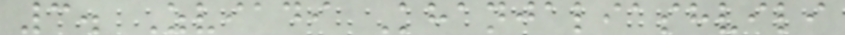3. Zviadi Khanjaliashvili
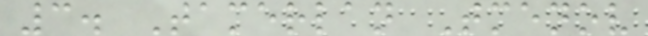3. Tamerlan Tmenov
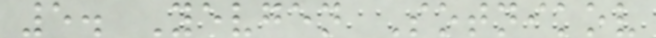5. Yevgen Sotnikov
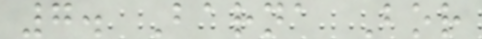7. Barna Bor
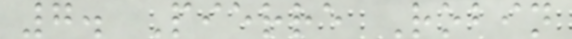7. Pierre Robin
